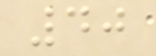40
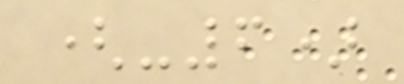(-6)
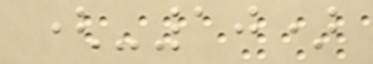(-10)
